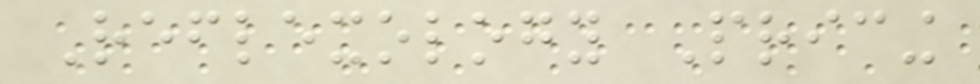Reflexology Pricing
